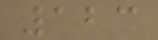123
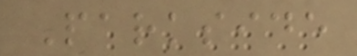Parkside
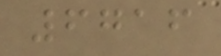6716
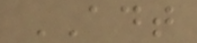ADT
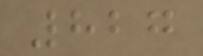827
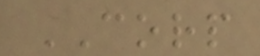CORP
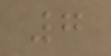7
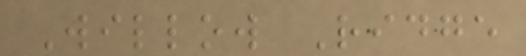Willow Ridge
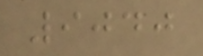9040
